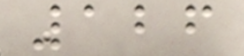126
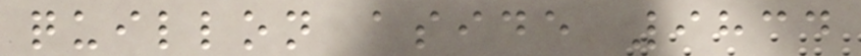quillon aside 9834
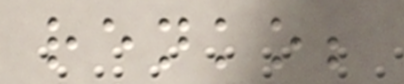renko;
